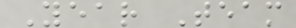Year Team
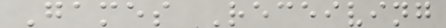Games Receiving
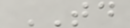TD
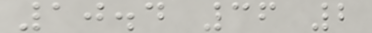10.4 36 2
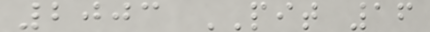2003 PIT 16
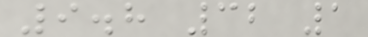9.8 32 1
